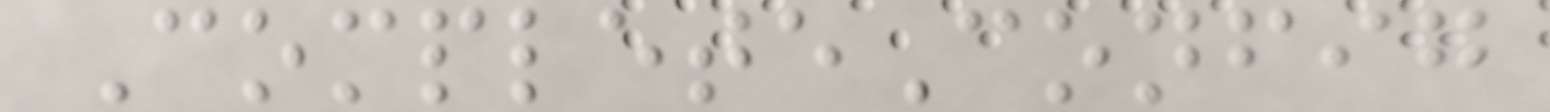CompleteConfig
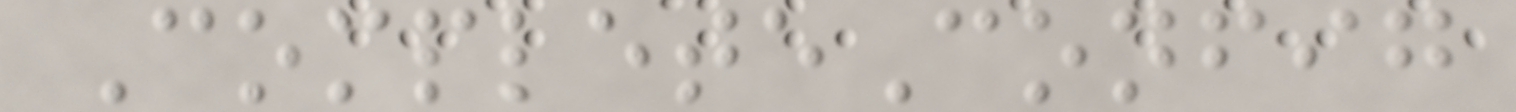CompleteConfig
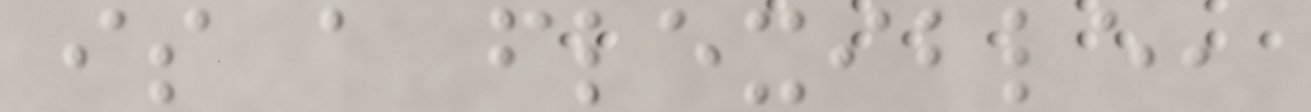is a flexible,
